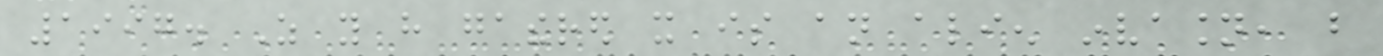1997. As you have gathered it is an alien invasion, but
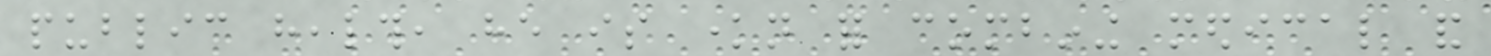public health, he is known for combining medical and
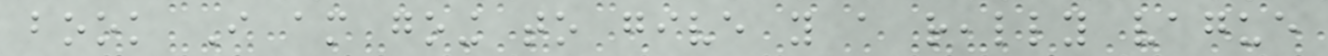book I am going to give you a really vague
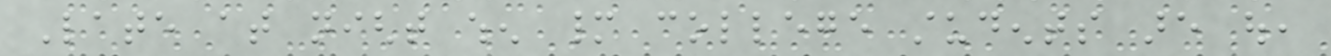Late at night when many college students are out,
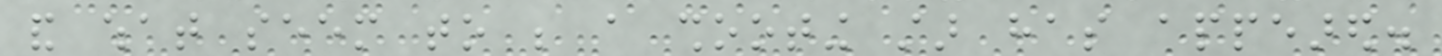and what seem to be a shooting star has appeared.
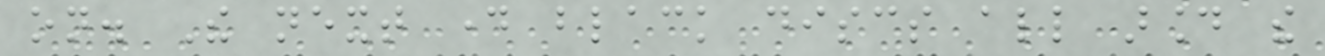on. The next day black discs all around the
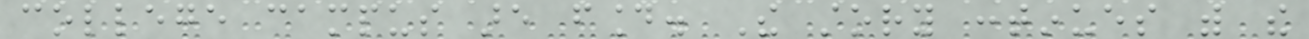college campus are found. The story continues with the
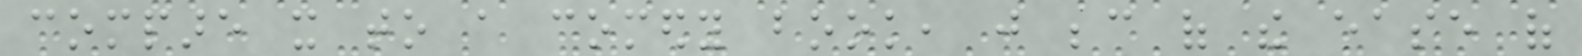compare it to a comedy book, just because of the ease of
